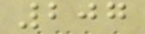207
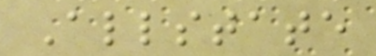Allstate
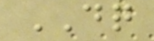DQ
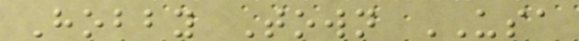Hobby Town USA
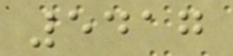5417
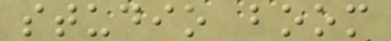studio boom
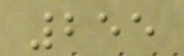255
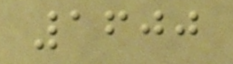1600
